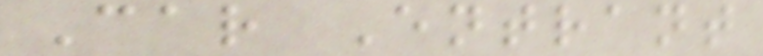Car Entrant
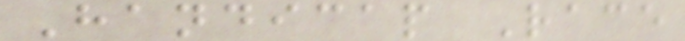Handicap Race
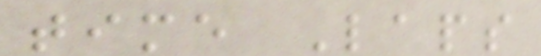time Laps
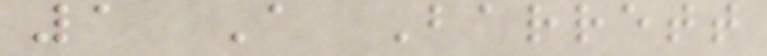1 A Barrett
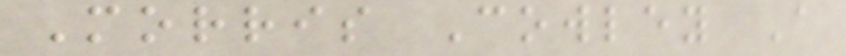Morris Cowley A
